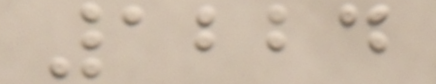1224
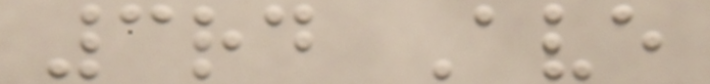3rd Ave
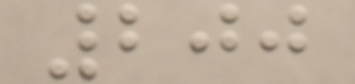200
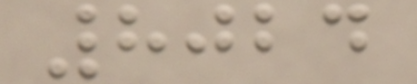8024
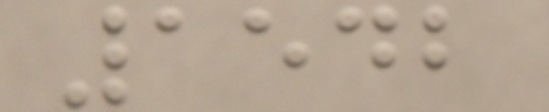1542
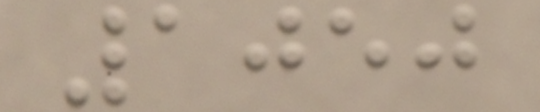1050
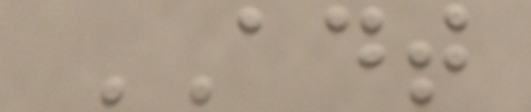ADT
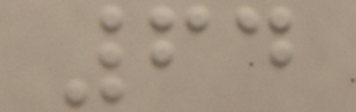64
